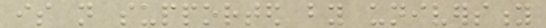is not supported by university
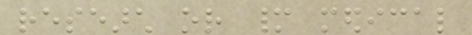research or many medical
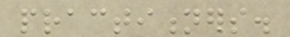practitioners.
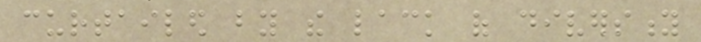curtailed by the lack of diversity
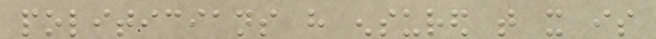politicians have ensured that it is
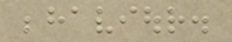behaviour.
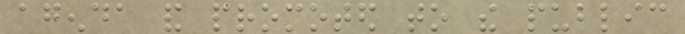agenda and promoted to the public
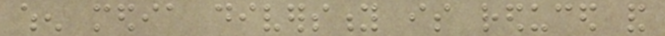when media diversity is reduced and
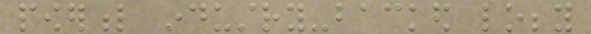powerful industry-backed lobby
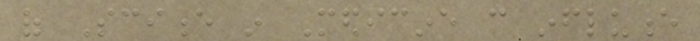of Science in Medicine can influence
